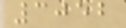3052
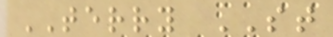TERRY ST
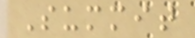Summit
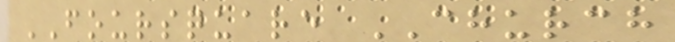FOURSQUARE CHURCH
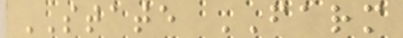STATE FARM
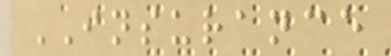INSURANCE
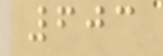603
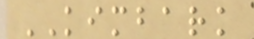KIMBARK
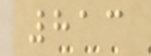813
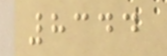8344
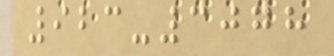923-3078
